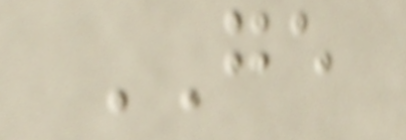GE
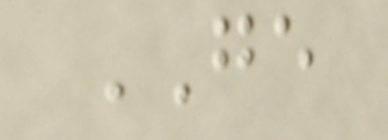GE
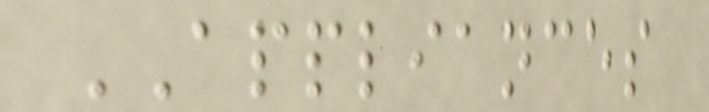APPLIANCES
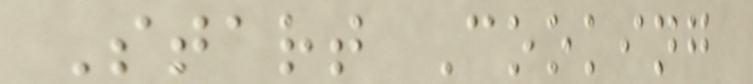Start Cooking
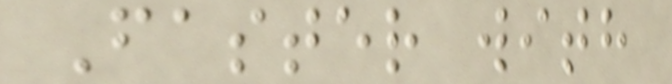Faster with
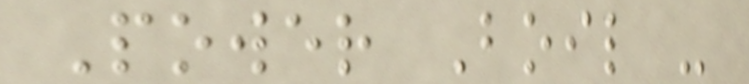Power Boil -
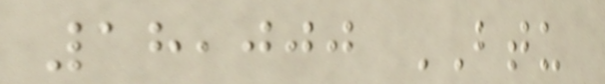18,000 BTU
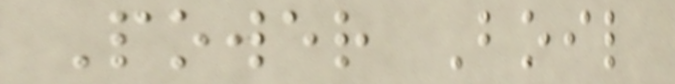Power Boil
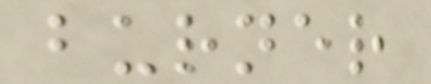burner
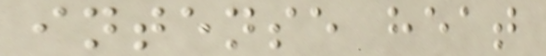intense heat
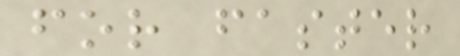for faster
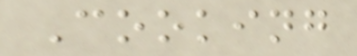Cooking
